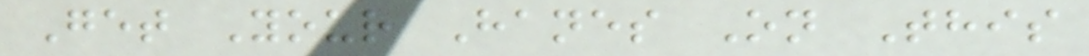Get Your Hanes On This
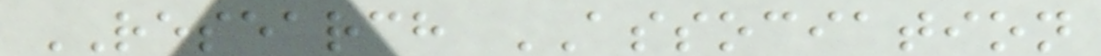RESEARCH ASSOCIATION
